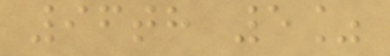96th 5%
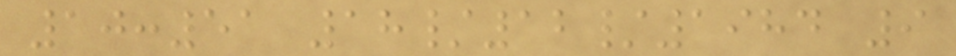10:51 18/12/1984 9
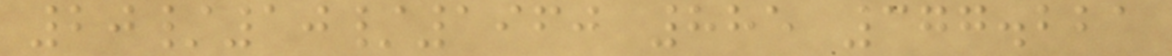20/10/1960 885 377.221
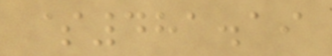$481.19
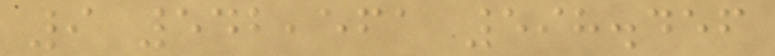9 542,561 598.456
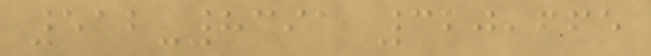512-8391 320,665
